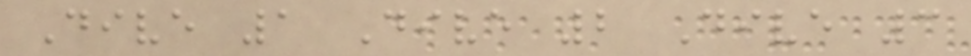Dive 1 Dive 2 Dive 3
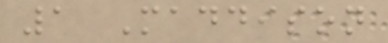1 Maddison
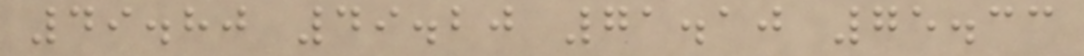49.80 49.20 71.10 75.33
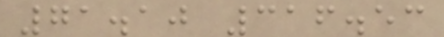71.10 316.53
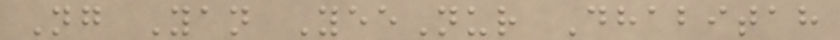Ng Yan YeeNur Dhabitah
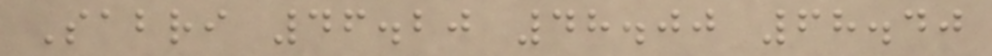Sabri 46.20 48.00 68.40
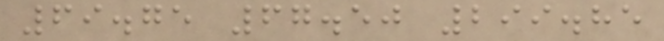69.75 67.50 299.85
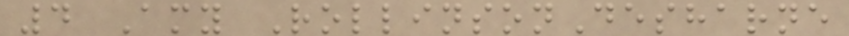4 Amy RollinsonDesharne
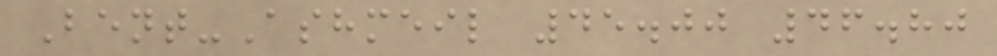Bent-Ashmeil 45.00 46.80
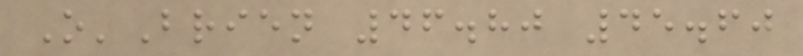O'Brien 46.80 45.60
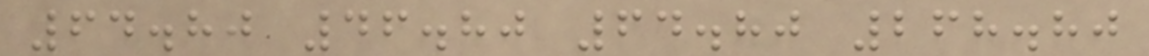64.80 46.80 64.80 268.80
